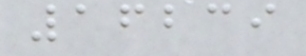16239
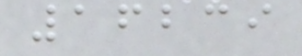16239
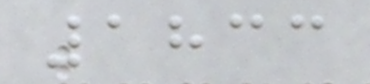1833
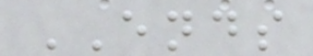ENDS
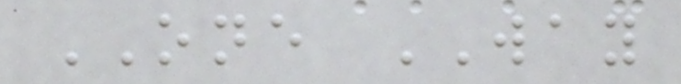ONE WAY
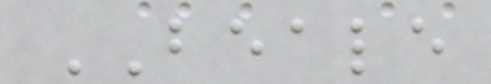BEALE
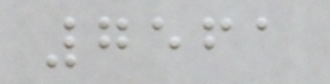7561
